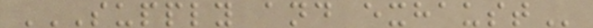SUPPLY AND EXHAUST
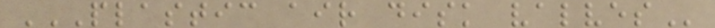PLASTIC AIR DISK VALVES
